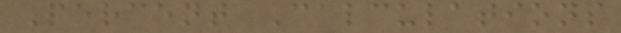Percent Calculations
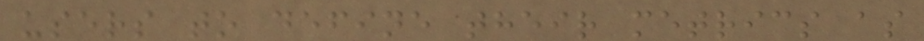users to define their metrics as
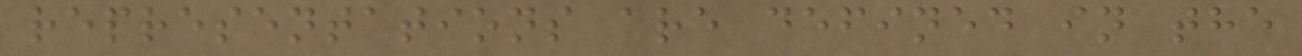representations are defined in the
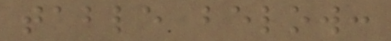table below:
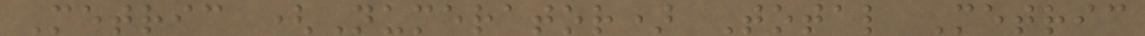Metric (Numerator) Total Metric
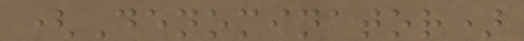(Denominator)
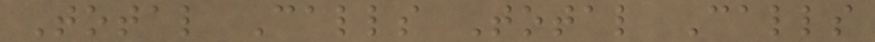Total Calls Total Calls
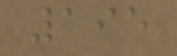195
